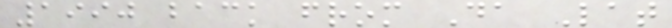1990 back from Da Lat
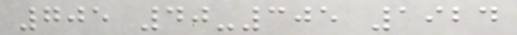705 40-305 1924
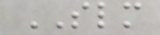SLM
